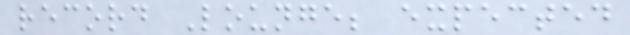record Lounge; expected
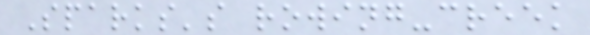Sparks's rowing-creek
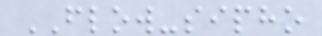FLOW-sipho
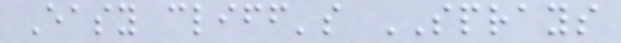Easy cliff's SPRAYS
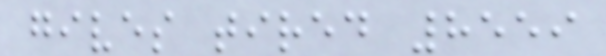gives tired 8559
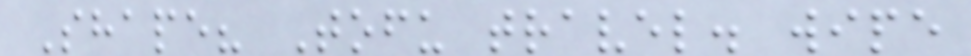Shape? Tofu travel. wipe
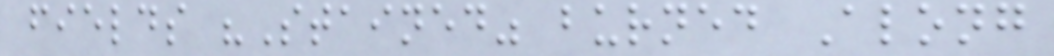fields "Stained" burned Along
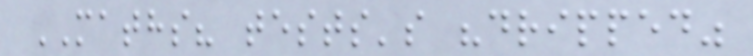MATHS? tests's "dripped"
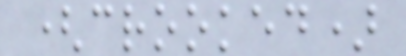(crooked)
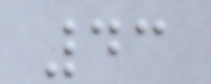43
